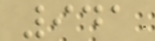941
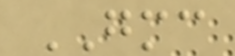GMC
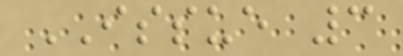ISSUE 3
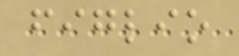figlio
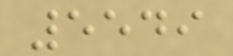5549
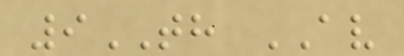9TH AV
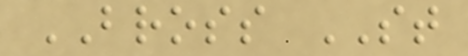BROSS ST
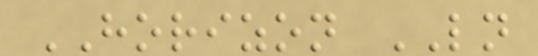HORIZON LN
